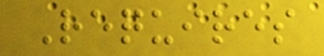Requires
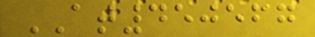AT450567
